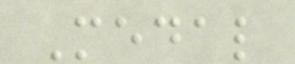Medal
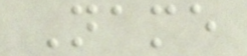Name
